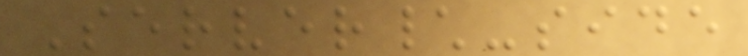Server\-side
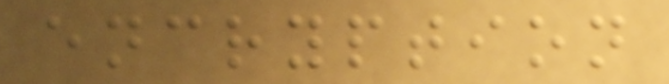encryption
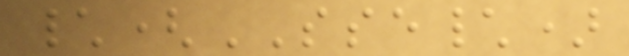\(SSE\)
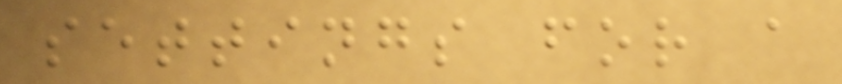settings for a
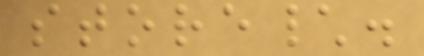store\.
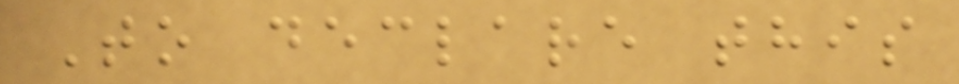To declare this
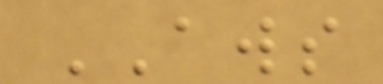AWS
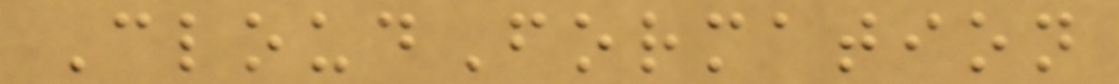CloudFormation
